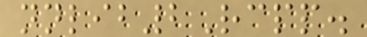nnlib2Rcpp.
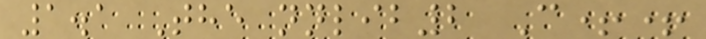1.1 The nnlib2 C++
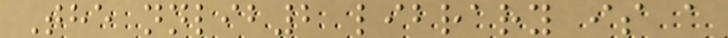The nnlib2 library is a
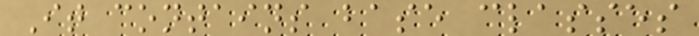It contains base classes
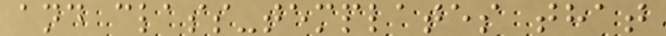and class-templates that
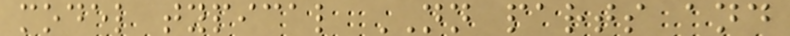model typical NN parts and
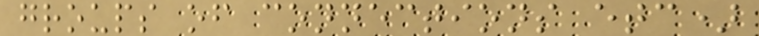groups of connections etc)
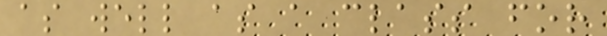as well as a class for
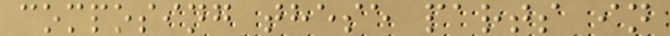composing these parts in
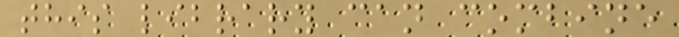this library can combine
